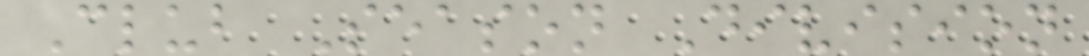Club Season Division
